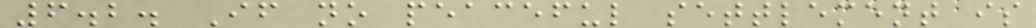6.2. If no peaceful settlement is
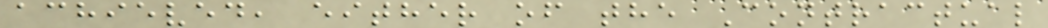achieved, either of the Contractual
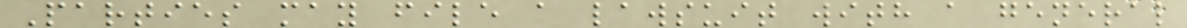Parties may file a lawsuit with a general
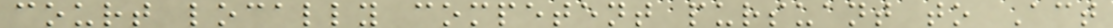court locally competent pursuant to Act
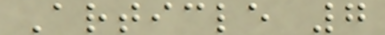Article 7
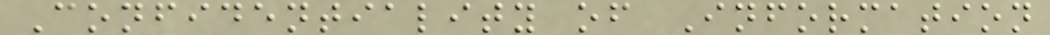Confidentiality of Information
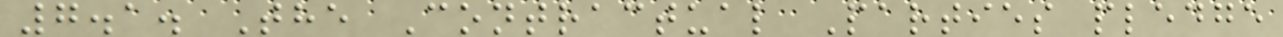7.1. The Contractual Parties pledge
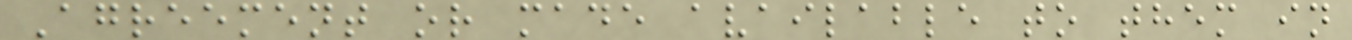Agreement or made available to them in
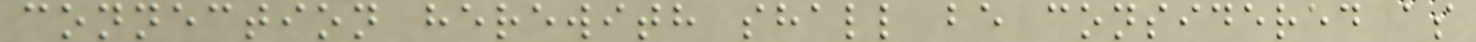connection herewith shall be considered as
